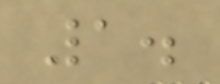1.
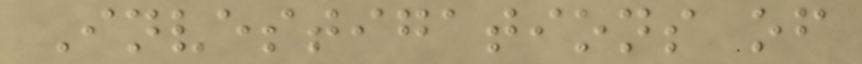Investigations of
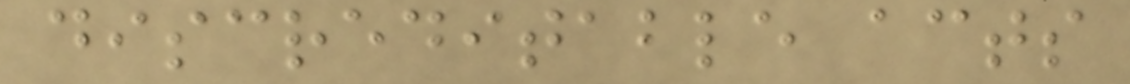discreditable acts
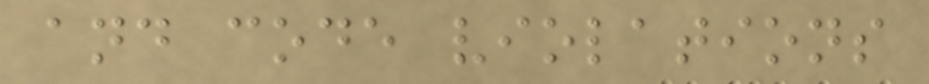and code violations
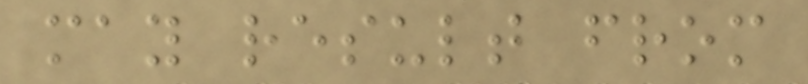may result from
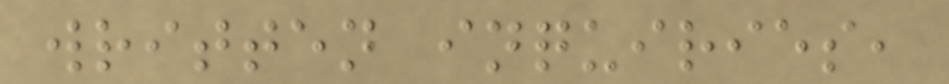written inquiries,
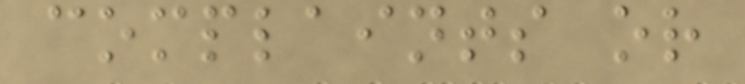complaints or
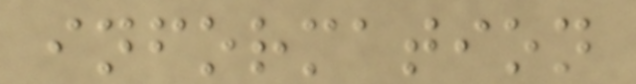information
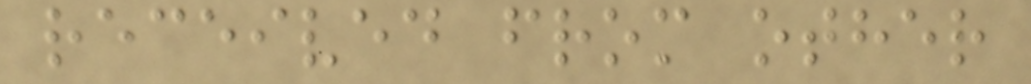received from other
